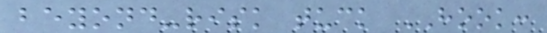beyond-risk tuck HOOK:
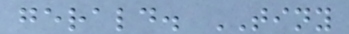gerald. TINY
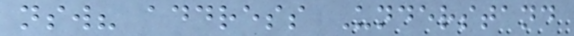nsw? address Understand
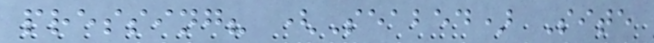pressing? (Seabed) Site
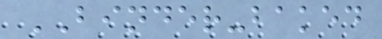BINDER-baked
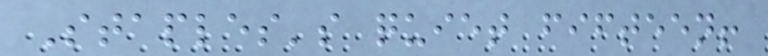Staples's quiet fifteen!
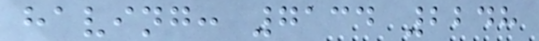having: 7134 2248
